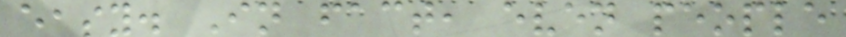easy. In fact, even people
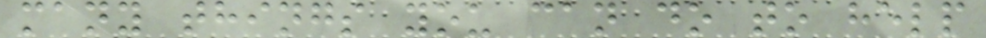many things you can do to help
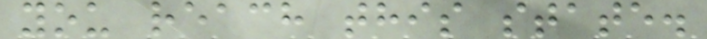you reach this state.
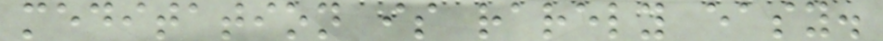meditation is rarely easy.
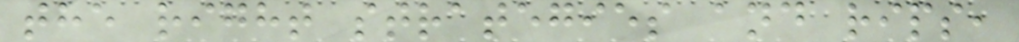the right strategies and rips,
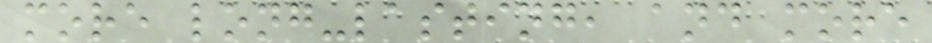more long-lasting, and more
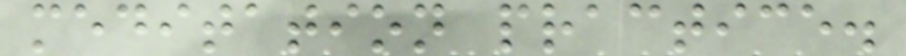meditation practice.
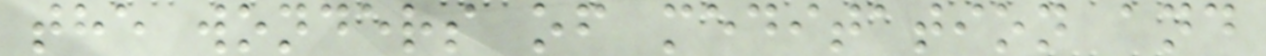the wonders of meditation and
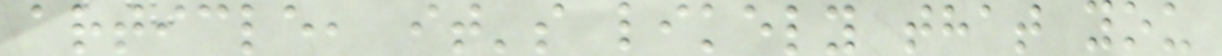article, it's likely that you
